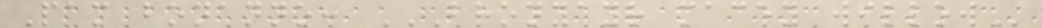Pam bonanno: BRONYAYR MACEY WILLOW
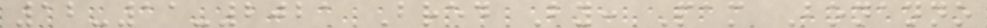12-11-2021 Bred By: Pam Bonanno
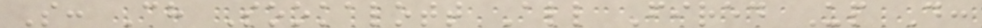S: Ch Sookalott All Fired Up D:
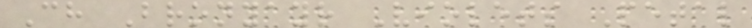Ch Bronyayr Violets Petal
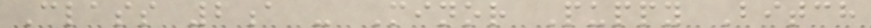Class 2a - Minor Puppy Bitch
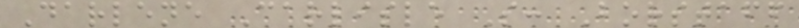Darlene Carlisle S: Borstaff
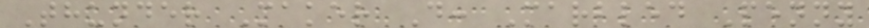Thunder Maker D: Marbled Penny
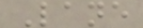Lane
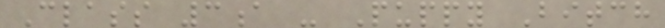Class 3a - Puppy Bitch
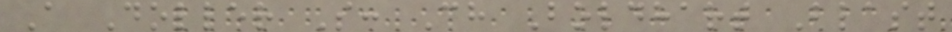A Doller S: Ch Boldhart Blast
